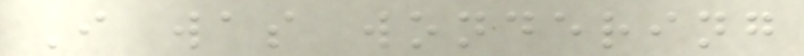I was wondering
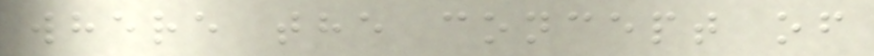where the concept of
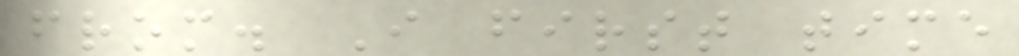from. I first time
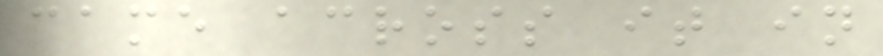came across it in
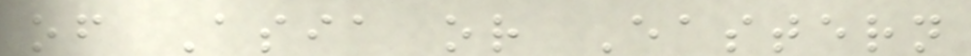of Asia or Eastern
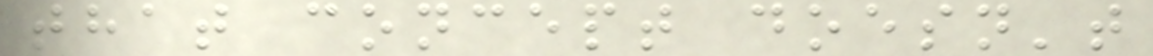that concept doesn't
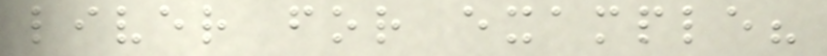liver for example?
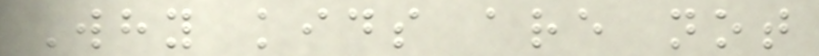Why kids are not
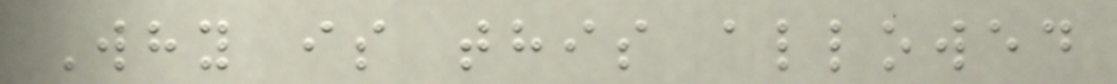Why is this allowed
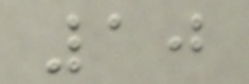10
